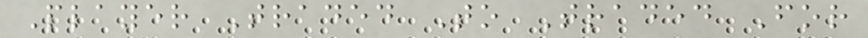Player Traded To Traded For
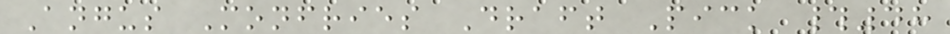Angus Monfries Draft Pick #48
